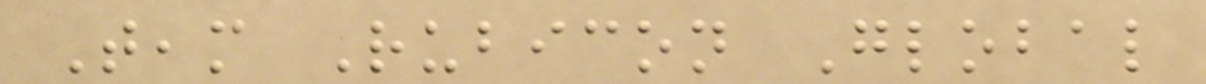Team Rubicon Global
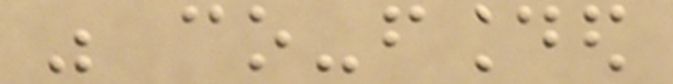was co-founded
